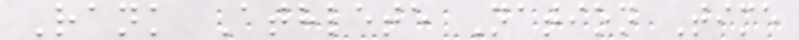Rank Athlete Nation Time
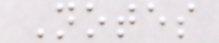Notes
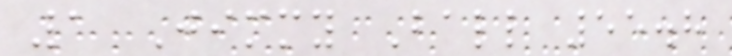1 Jimmy Ball 55.8
